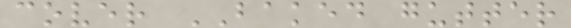cover BAKED gutter
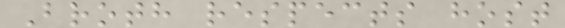Broth respects host
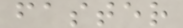faster
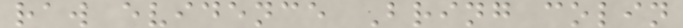raw evidence Bring colin
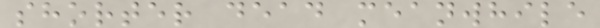shorter dead meanwhile
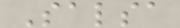Salsa
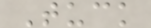Tuck
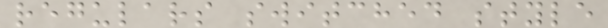regulars switched style
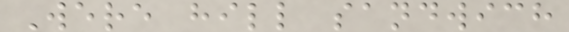Were hill sandwich
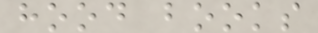hood books
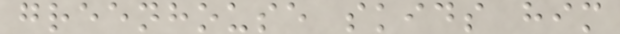greenhouse skids him
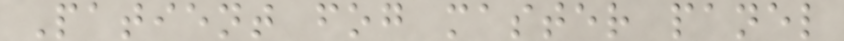Patient fog master panel
